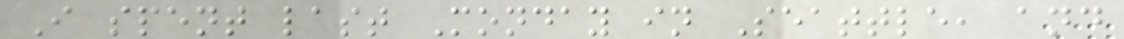I spent last Monday in Seattle, and
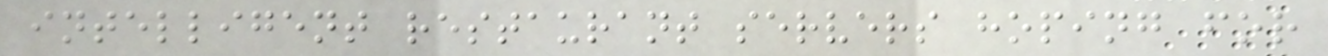intelligent restaurant servers hoping for
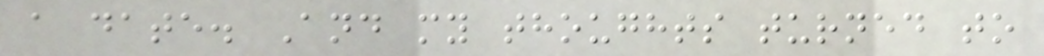a date. And my thoughts turned to
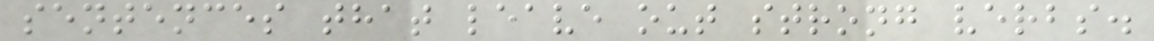sentences that leave out strong verbs.
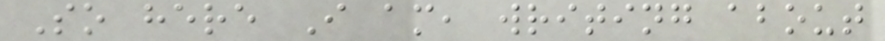So here I am, writing about
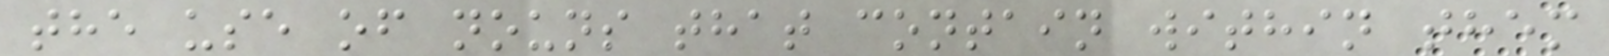the use of nouns that contain within them
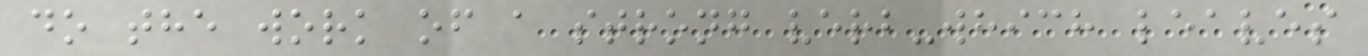do the work of a strong verb-which leaves
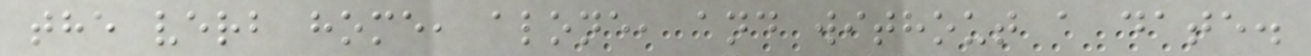the verb home, alone, and without a date.
